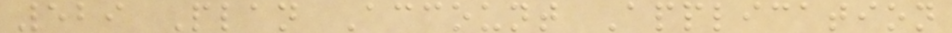529 Plan Account Application
